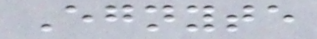Egnyte
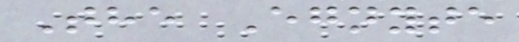The Egnyte
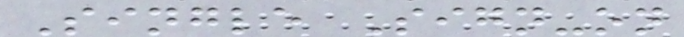Single Sign-on
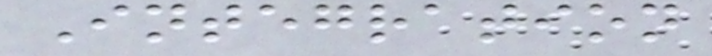Integration
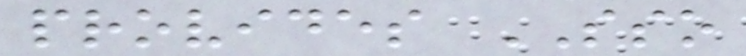provides SSO
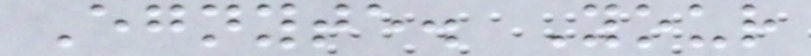Egnyte. Your
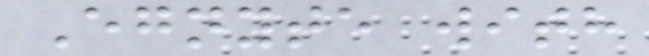Egnyte with
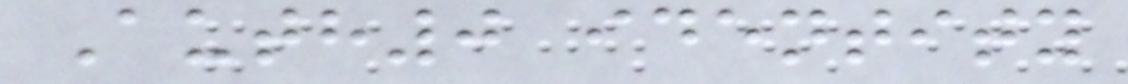Auth0 identity
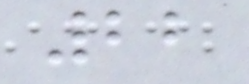22
